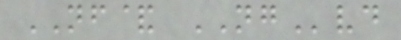NF& NGvd
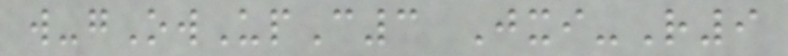w-gOwUpC3 Jxi-R9
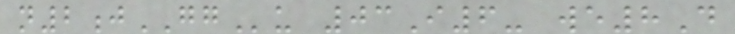n2jGGu 03I6- we8D
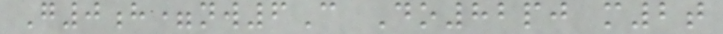G0h=nw6C Do82pj m2t
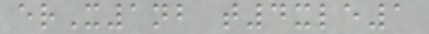erX1nb t4xle1
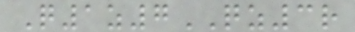Q1z7QZ3r
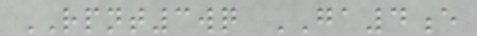RPNT3wq GA4e
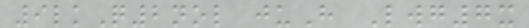9lkQ2nol juH Lwg7x
